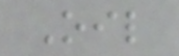Oil
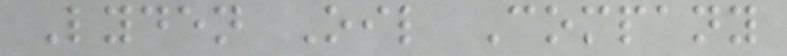Lyden Oil Company
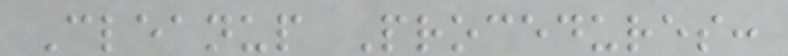Cleanup Procedures:
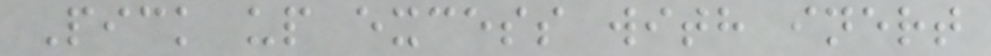Pick up excess with inert
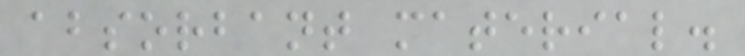absorbant material.
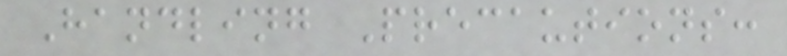Handling Precautions:
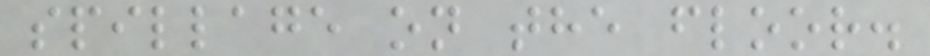spillage on the floor.
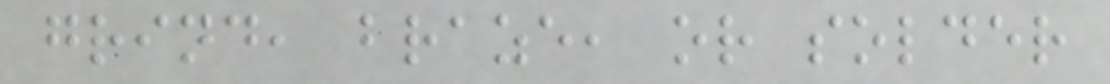grind, braze, or solder
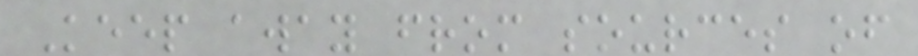Keep away from sources of
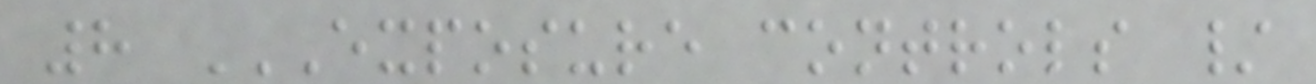8 EXPOSURE CONTROLS /
